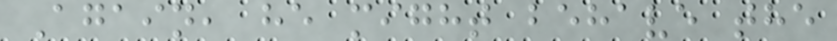Again, he might behave the
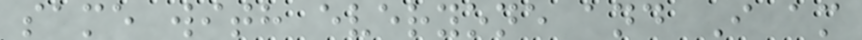same with everyone and I am
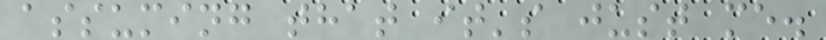assuming that it's just me.
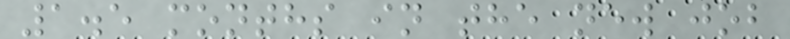1.5 months in the new job
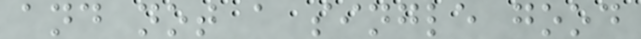and not a single good
